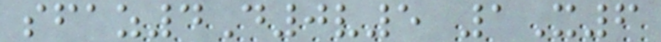sfaz4D0v5 1X6
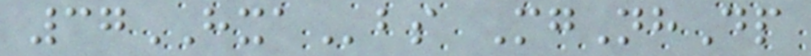37HXAbs MgNhDp
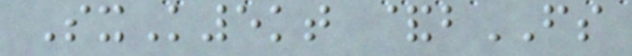SxK5kt &bFS
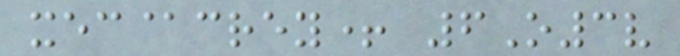xec@crey+ 6O3v
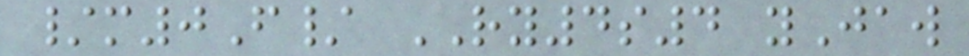/m0F/ RY4s4 yJaw
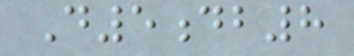D5db8
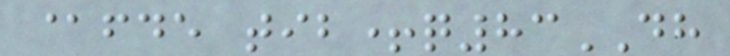@fde tib+q83DH
